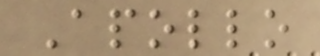Apollo
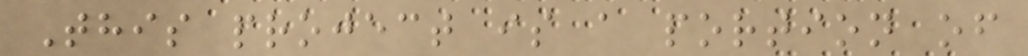This project is a portion of
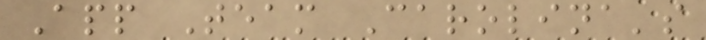App Team Carolina's
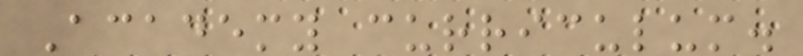Academy curriculum.
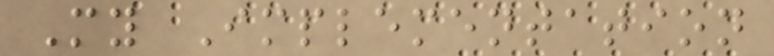My Implementation
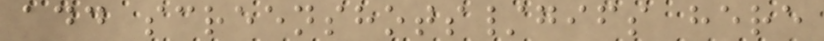add screenshots/gifs here
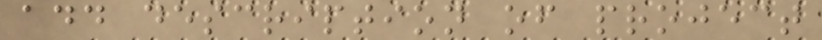add description of project
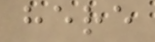here
